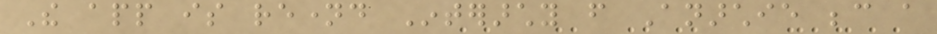The app is renamed Interarchy from Anarchie because a
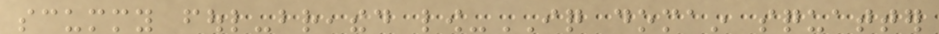scummy foul-breathed low-IQ domain squatter
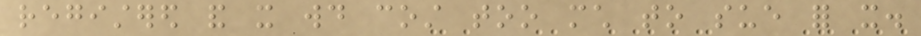registered and it would cost too much to sue for it.
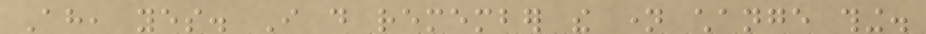Ah, yes. I do remember the name change thing.
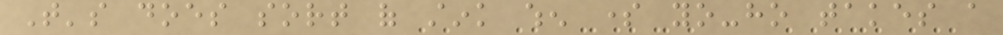That's does sort of stink when some yo-ho takes a
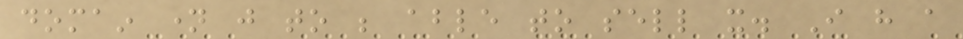domain name just to be able to sell it. I have a
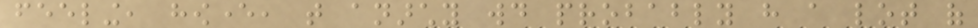feeling, however, that anarchy would probably have a lot of
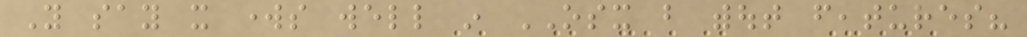You say it works well in OSX but without features?
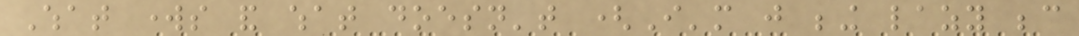What works and what doesn't (I'm just being lazy because
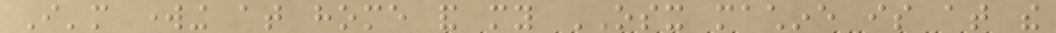I'm working at home and my OSX machine is at the
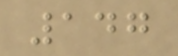147
